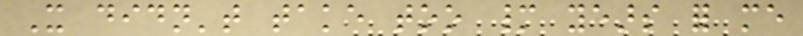It didn't take too many years for me
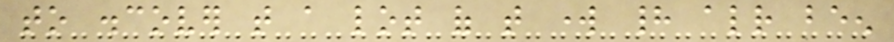to discover that a lot of that work had already been
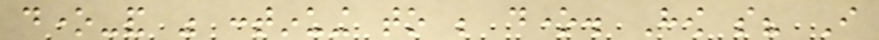done-and was continuing to be done. How so? I
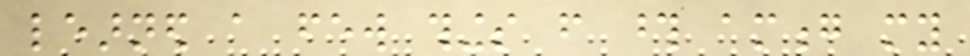learned a few things from those among my
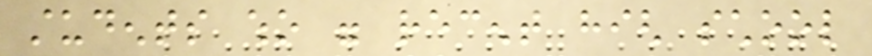students who were recent high school
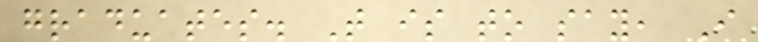graduates. That is to say, I
